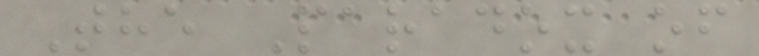The Paradox of
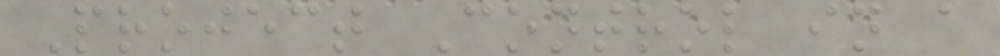Project Control in a
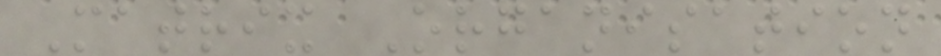Matrix Organisation
